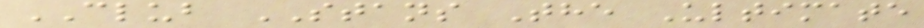CLUB STANS The Ultimate
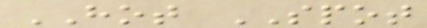HOT SPOT
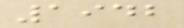1942
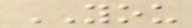YOU
